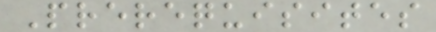Prerequisites
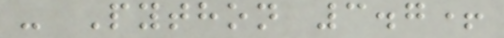- Python 3.7+
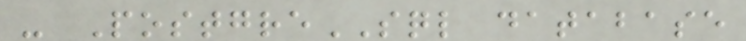- PostgreSQL database
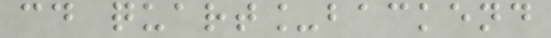cd quart_backend
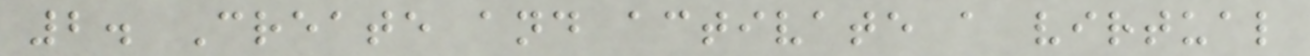2. Create and activate a virtual
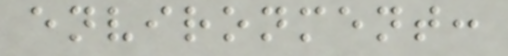environment:
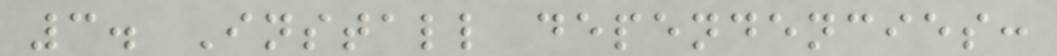3. Install dependencies:
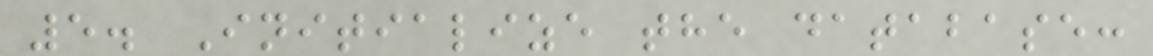5. Initialize the database:
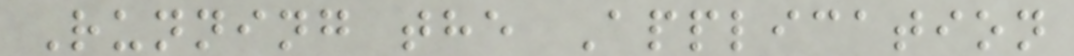Running the Application
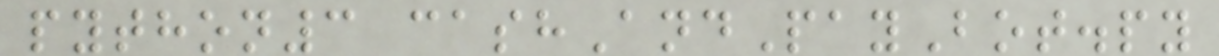python3 cashAndPayBot.py
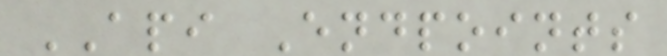API Endpoints
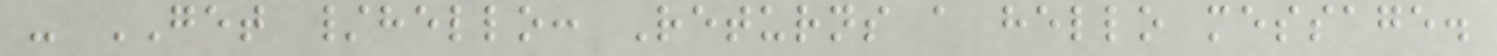- GET /hello: Returns a hello message.
